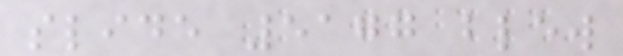slide 5177 blew
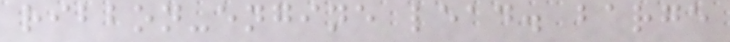ribbon-engine lead. barge
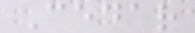Cedar
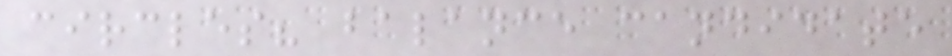circles? balance candidate
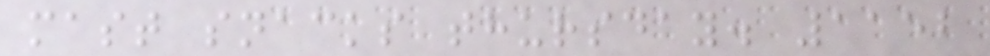mast snacks thursday. 1152
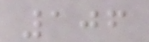106
